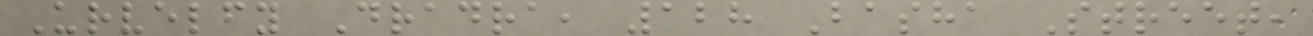Urvelfy Dradra, 128 Basha Street,
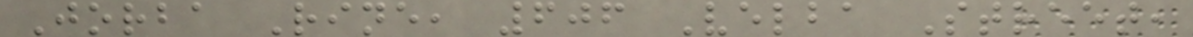Jorba Rine, 606 Velba Street,
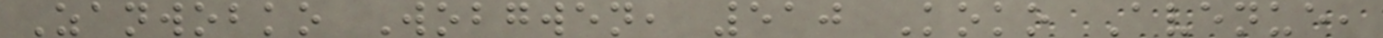Zanwobko Wobgwen, 510 Koko Avenue,
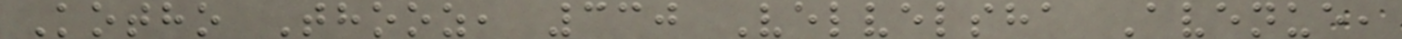Kotho Thooz, 330 Velvelsha Avenue,
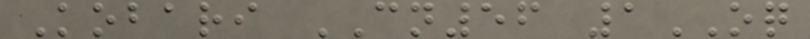Kobari CN56 1OQ
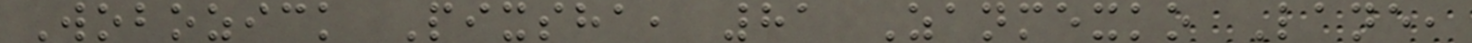Wobozick Pixsha, 81 Zanmexko Lane,
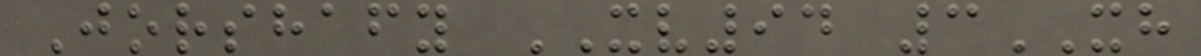Jorshafy XV94 3XH
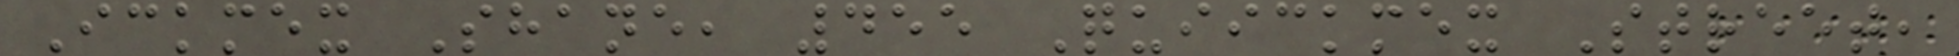Ickmex Shane, 455 Quiickmex Street,
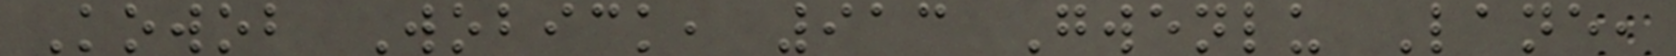Kowob Wobick, 913 Gwenlu Lane,
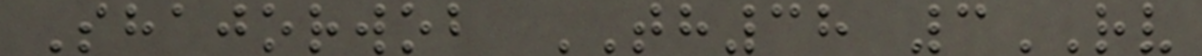Shajorwob TH38 3RV
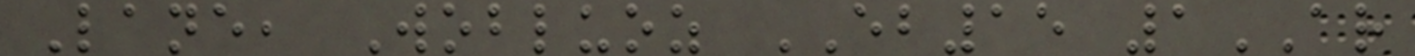Lane, Wobluoz EB15 1AR
